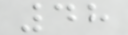48
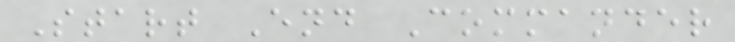Start End Commander
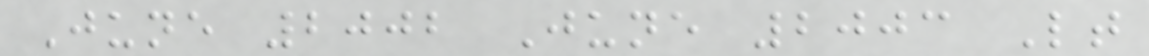June 2002 June 2003 Lt
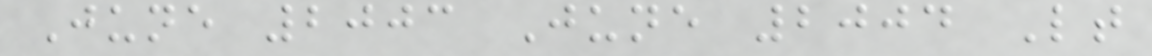June 2003 June 2004 Lt
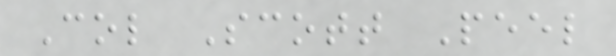Col Scott Peel
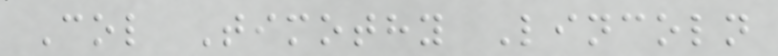Col Timothy Lincoln
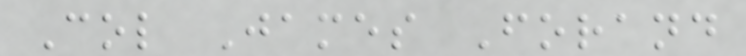Col James Forand
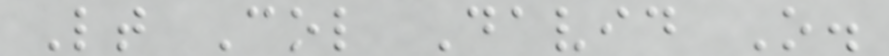Lt Col David O.
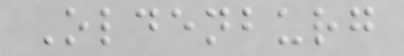Oldenburg
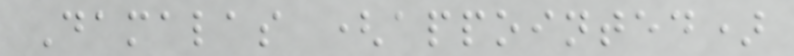Damalas (appointed)
